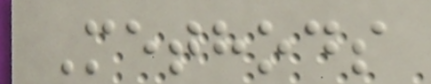Methods
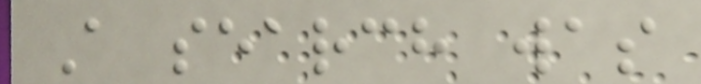A search was
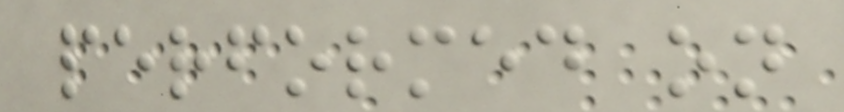performed on
